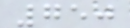750
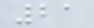21
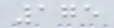175
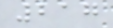217
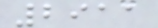2911
